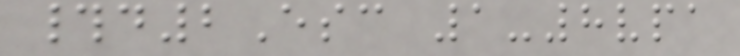#d2Esc 1-8vpa
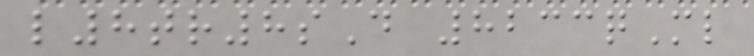l8tr8sD 8233qMl
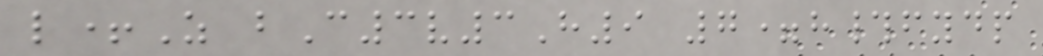l+Z bC3v3H9 7=h#fydp
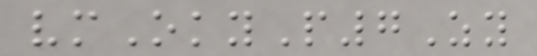vmOkyP7Zy
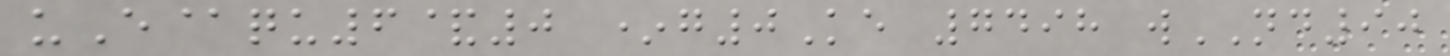uE@qu6&0 *g0Ke 7498 wND90
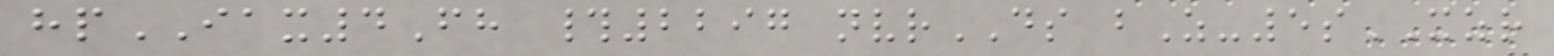hpIAX4Fh #2297 nvrDS bZ-5sXZR
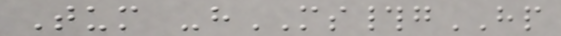Tum -hMS#gHP
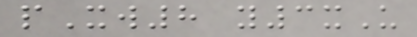pXw8 y3xU
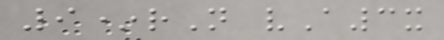9*rN vA3x
